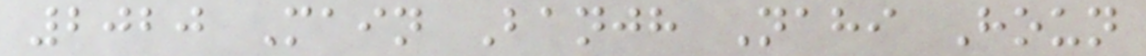2020 Main Banjh Nahi Houn
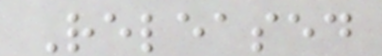Released
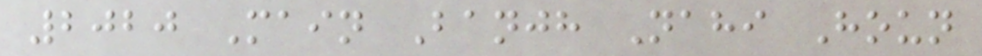2020 Main Banjh Nahi Houn
